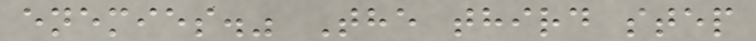enemies." The third step
